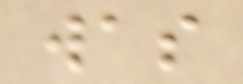was
